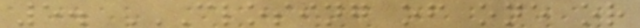5. CLOSING OF ONE OR
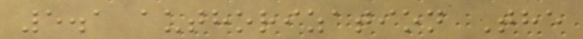5.1 authorization The
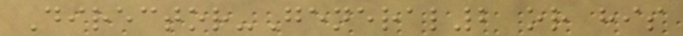Director-General2 or his
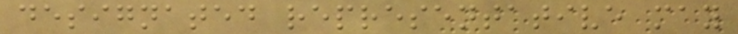designated representative may
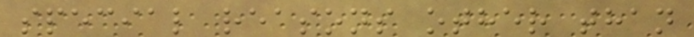special reasons other than
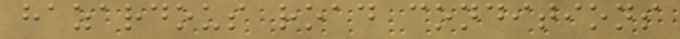hazardous road conditions
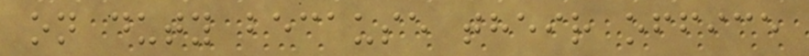on duty because their office
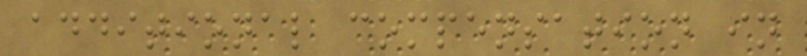additional compensation in
